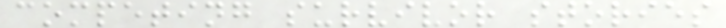competing survivor stories
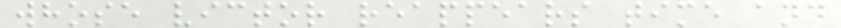whose victor reappears time and
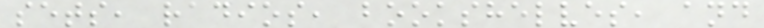sets, radios, bookshelves, and
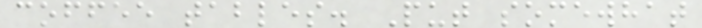coffee tables. Put somewhat
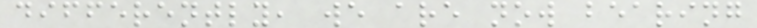differently, we are now bearing
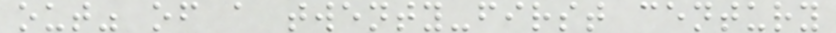out" of a twenty-first century
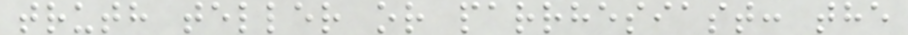truth teller or parrhesiast: the
